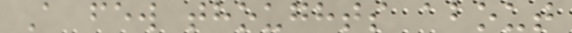A few thoughts about
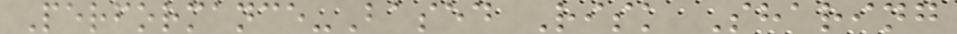Performance-Based Risk Sharing
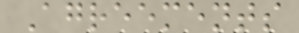Agreements
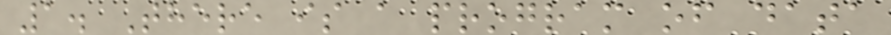1. There is a program of data
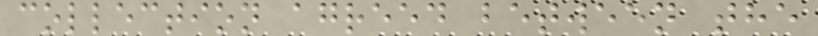collection agreed between the
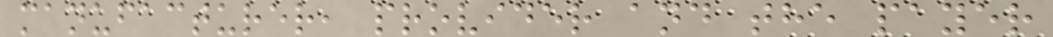manufacturer, provider and the payer
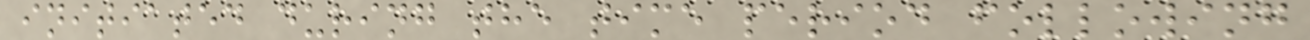initiated during the time period following
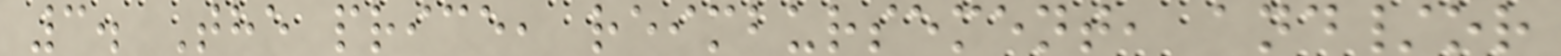3. The price, reimbursement, and/or
